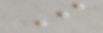I
